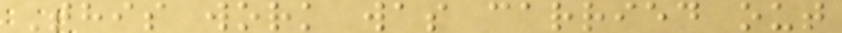This work was carried out
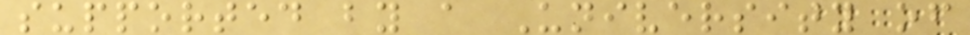supported by a University of
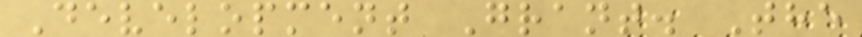Development Grant. The
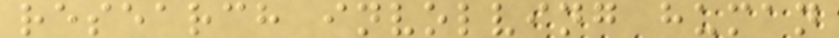research involving human
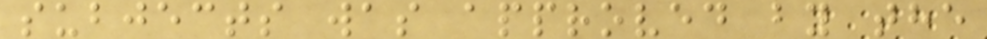subjects was approved by the
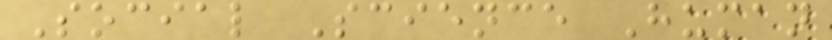Social Science Human
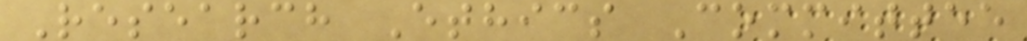Research Ethics Committee
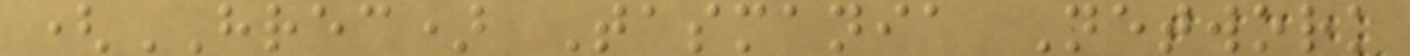(HREC) Tasmania Network
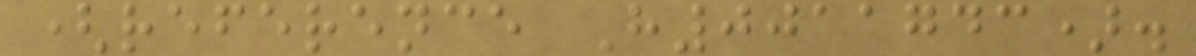(reference H0011743).
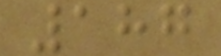187
